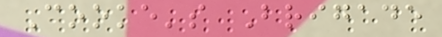Cooke's Brigade
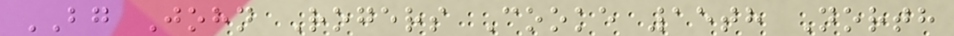BG John Rogers Cooke 15th North
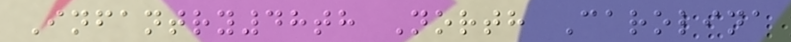Infantry48th North Carolina
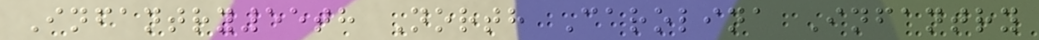Infantry55th North Carolina Infantry
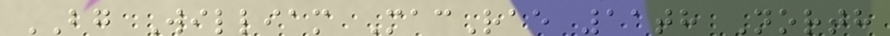BG William MacRae 11th North
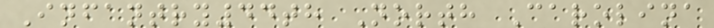Infantry44th North Carolina
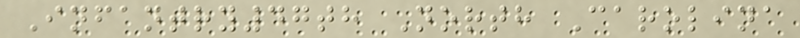Infantry47th North Carolina
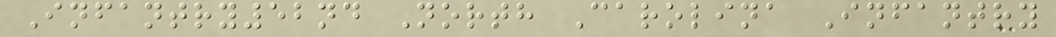Infantry52nd North Carolina Infantry
